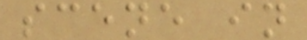scene in
